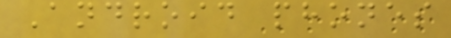Android phones
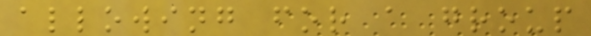allowing for a group
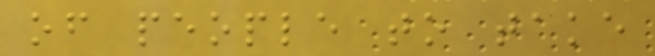of people to take
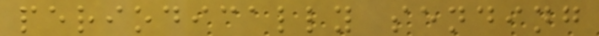periodically sending
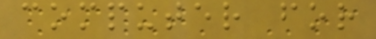computer for
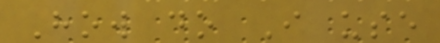How do I use
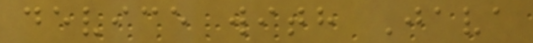device with Java
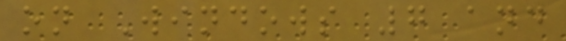on Windows 7 and
